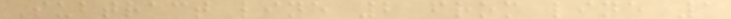Subtract line 2 from line 1
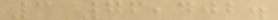3 76,402.
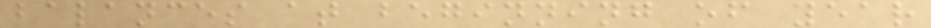balances at beginning of year
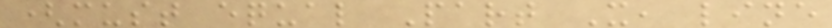(must equal Part X, line
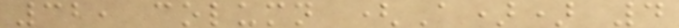32, column (A)) 4
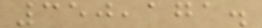350,171.
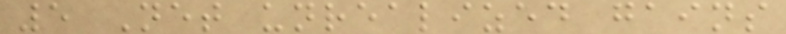5 Net unrealized gains
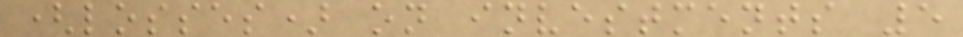(losses) on investments 5
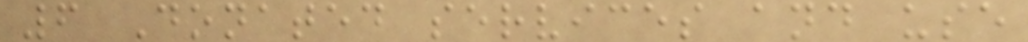6 Donated services and use
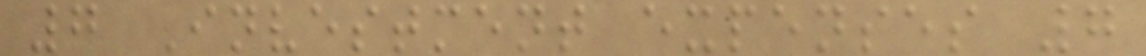7 Investment expenses 7
